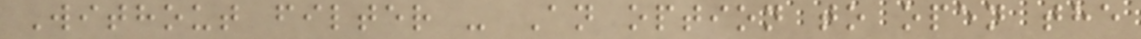Without filter - An option to open the
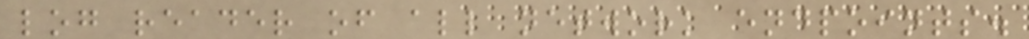log reader of all network endpoints.
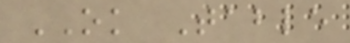OK Table
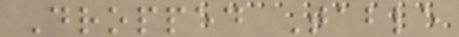Dropped Table
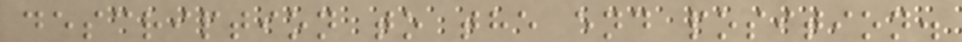description to the end position.
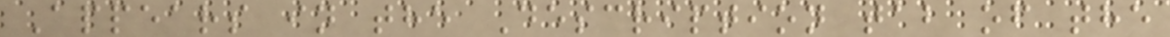Appears in the Description tab of the
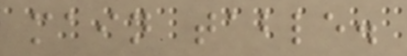main table.
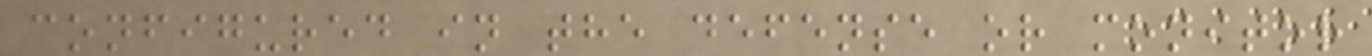configured in the defense or monitor
